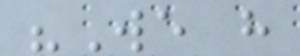"We have
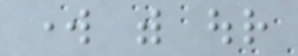work with our
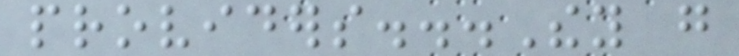providers...They go
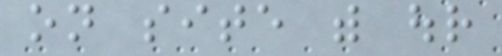on site with our
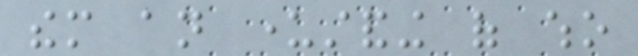them an understanding of who
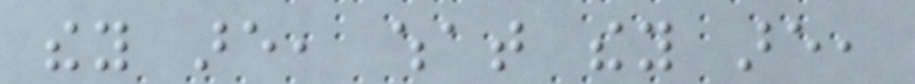they are, what they are,
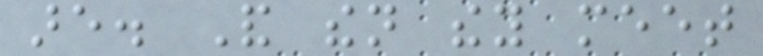are. And then they meet
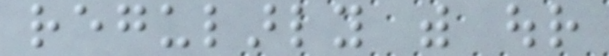regularly with our
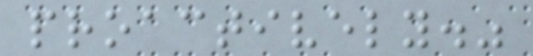proactively."
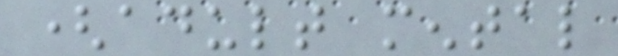(adult mental
